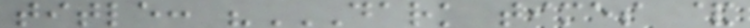title: "DARK TIMES &
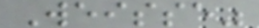Weisse"
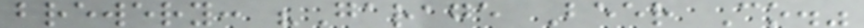brewery: "Garage Beer Co."
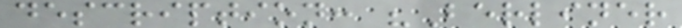description: "Berliner
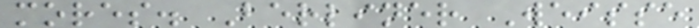mores. Berliner Weisse
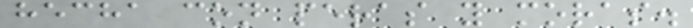hecha con peras y moras.
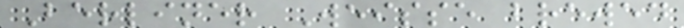Berliner Weisse brewed
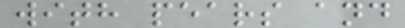with pears and
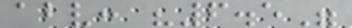abv: "6.5"
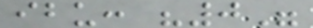ibu: "0"
